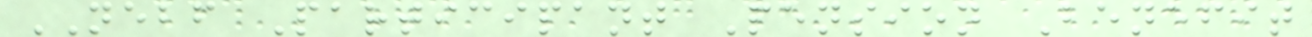NEBF Participant Pension Benefit
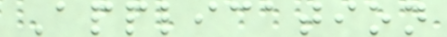Application
